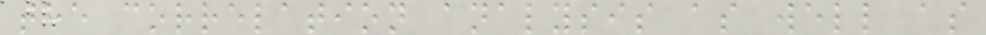the correlation analysis as well as
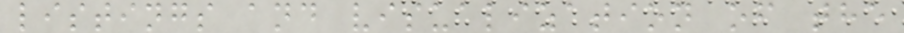listings and visualization of the
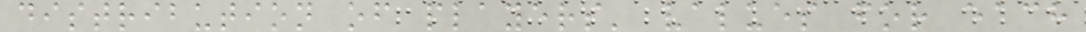distribution of players' values for each
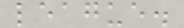league.
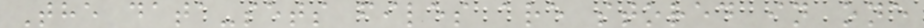The data-sets files are stored in one
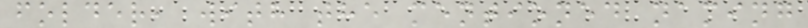folder, with the mentioned naming
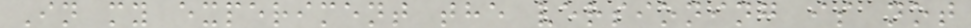In my experiment the versioning is not
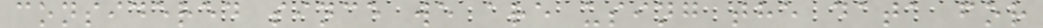considered since we are using the data for
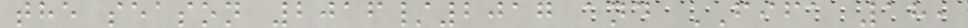the season 2016/2017 and FIFA 18,
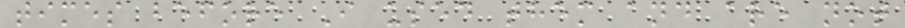times before I used them and are not
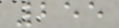255
